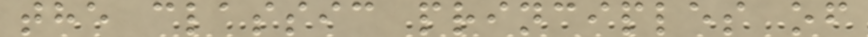the classic principles of
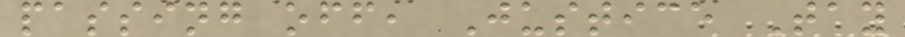passing off, Justice Tay
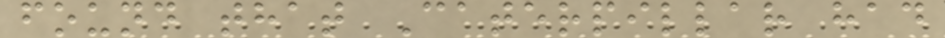found that Caterpillar had
